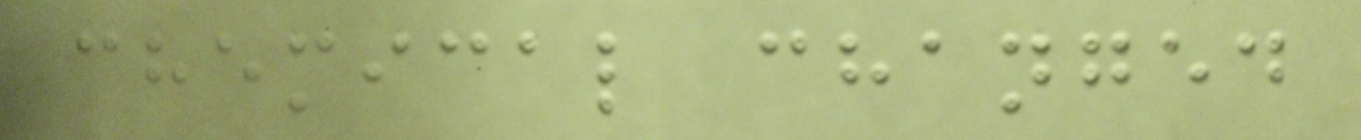chemical changed
